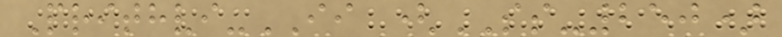Prithvi-II (SS-250)
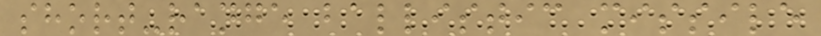short-range ballistic missile
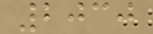2030
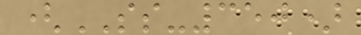(SS-350)
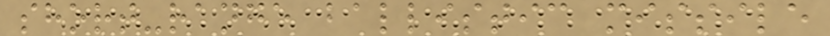short-range ballistic missile
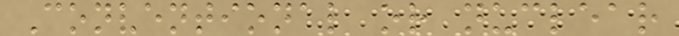Conventional or nuclear
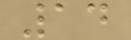14
